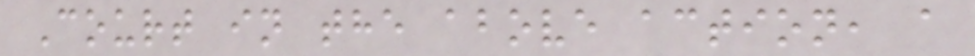Court in the above action, a
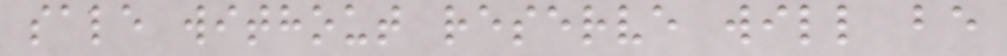sale without reserve will be
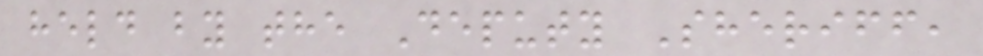held by the Deputy Sheriff,
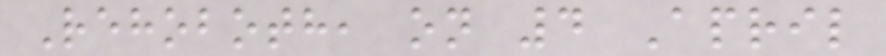Rehoboth, on 4 April
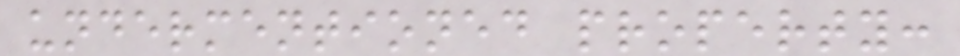undermentioned property:
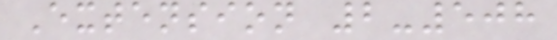Extension 2-508
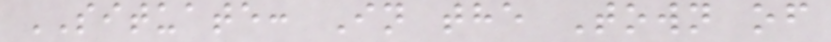SITUATE: In the Town of
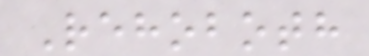Rehoboth
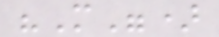"M")
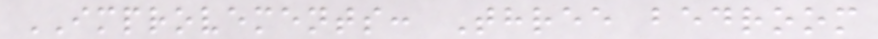IMPROVEMENTS: Three bedroom
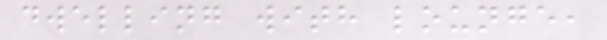dwelling with lounge,
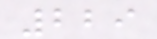229
